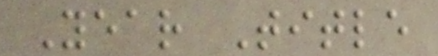Year Title
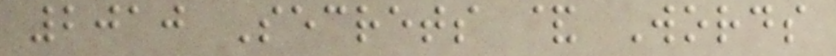2010 Secrets & Words
